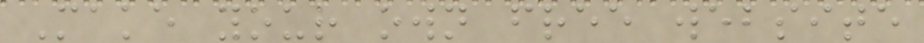Make your own free website
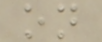on
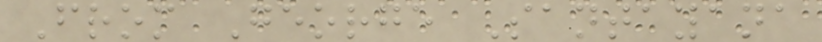From George Santayana
